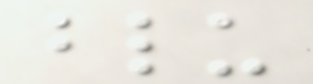blu
